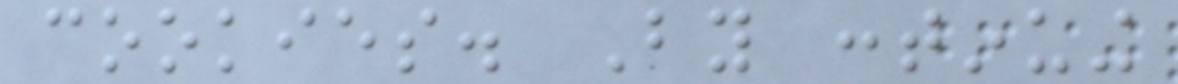cookies. By continuing
